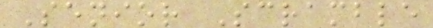Senior Scramble
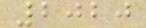2020
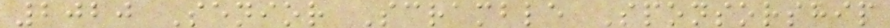2020 Senior Scramble Sponsorship
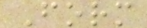Form
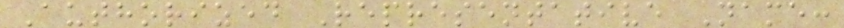Authorized Representative Name:
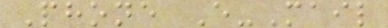Phone E-Mail
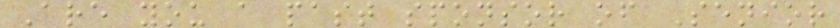Are you a past sponsor of Senior
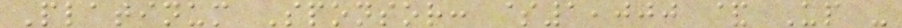Platinum Sponsor: $1,000 & Up -
